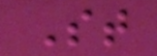St
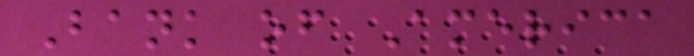Bank of America
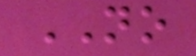NO
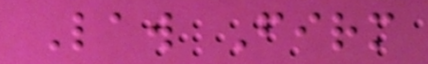Law Firm
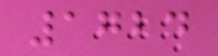1724
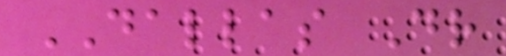DALLAS Dr
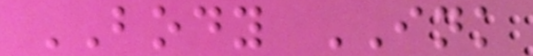BODY INK
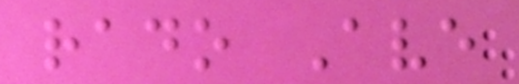rado Ave
